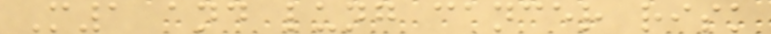M1 and lung cancer risk
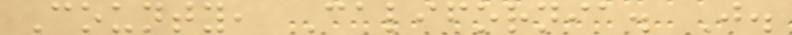County, California. J.
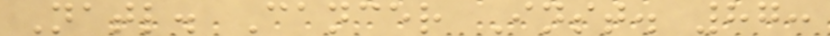Natl. Cancer Inst. 87:
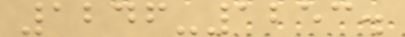1246-1253.
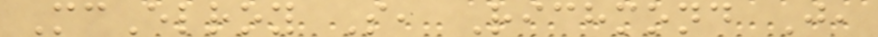McElroy S, Richmond J,
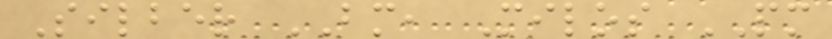Silber BM, Milos PM
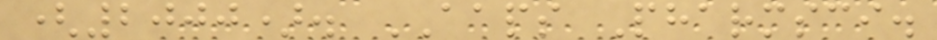(2000). AAPS Pharmsci.
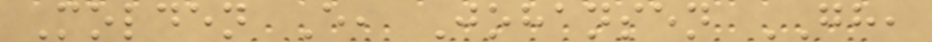Molden E, Johansen GH,
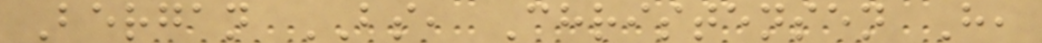Bergan BS, Christensen H,
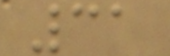31
